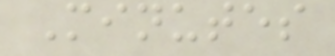Minutes
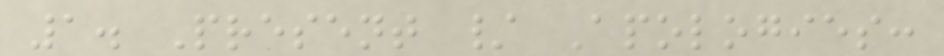1. Present / Apologies:
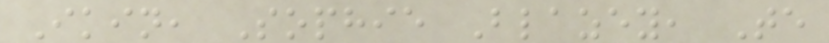Ikin, Sophie Blazey, Te
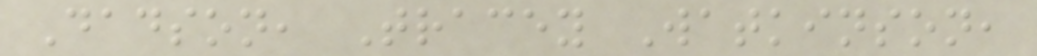Dadson, Tracey Watkinson,
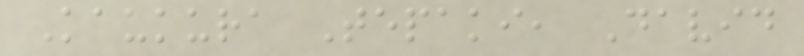Kaukura Tepaki, David
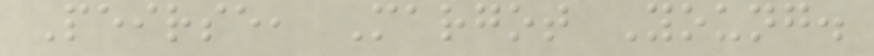Peirse, Margot Young.
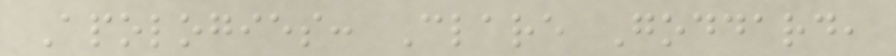Apologies: Clare Goddard,
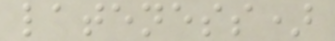lateness)
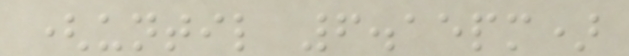(until 6.15pm)
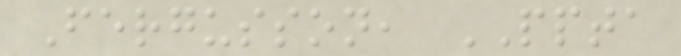Fergusson, PPTA
